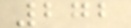272
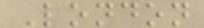London
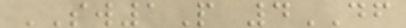SW1P 4DF
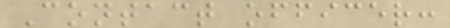Contact officer:
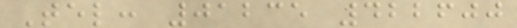Tel: 01235 422600
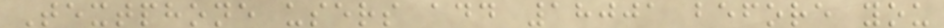Textphone users add 18001 before you
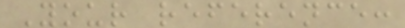Your reference:
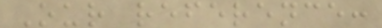Our reference:
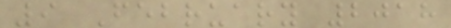9 February 2018
